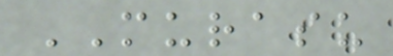MURASU
